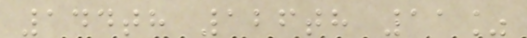144th 126th 11%
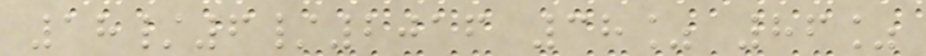18/6/2016 38% 86%
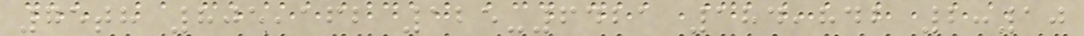75th 805,162 125-6421 184,842 2:10
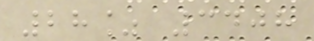28% 3408
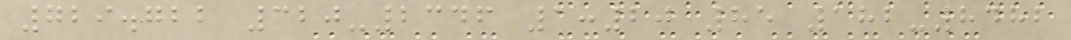729.722 320-2346 1:20 85 182-8482
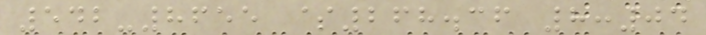542-8655 $268.36 8:04
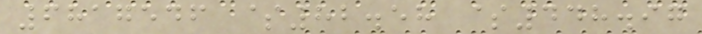6817546 $82.58 $448.97
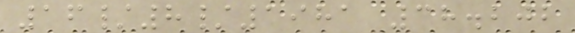16/8/1981 38.202
